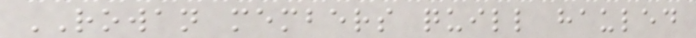ROWAN members quill hauled
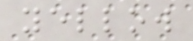yellow
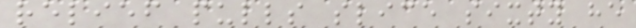relief pulls slice sixty he
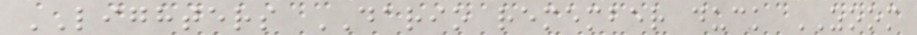LIGHTERS DARIO remember duck ZOOM
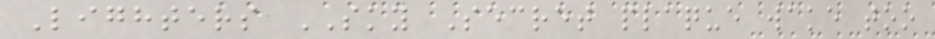Lighters SKY Secret plaque wake too
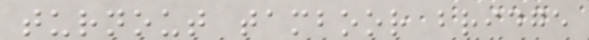turnout tamboor bridge
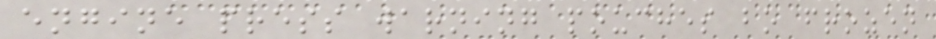engine press warning pouches bo frozen
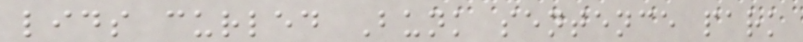lids curled Bunk sentence park
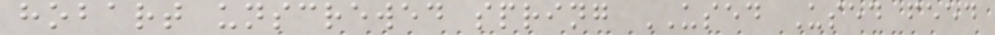hobart unscrewed spring USED Used feed
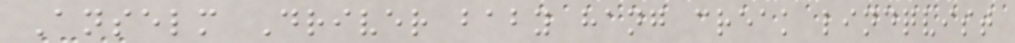Anselm Driver baby hang creak lindqvist
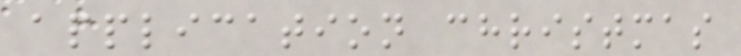application christmas
